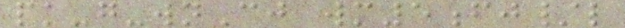pk-g-wnCj wm5fj/l
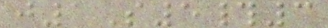j1S5#3
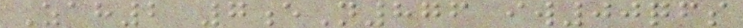Zah2 7eN876 iw00qfs
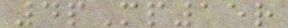4pMp15r
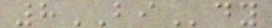8BIdy
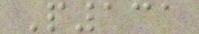P131
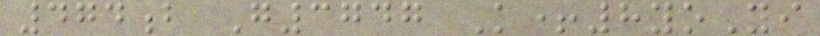474b G3747 K+8yoYi
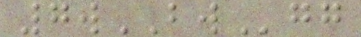7wBWgg
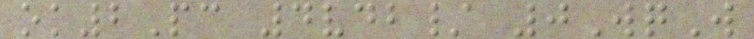ok2Pc 4vdb/ 0WqW
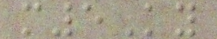m5Ky
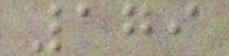179
